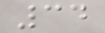34
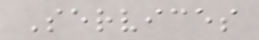Services
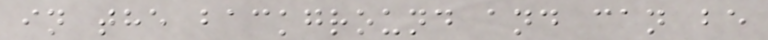in the background and can be
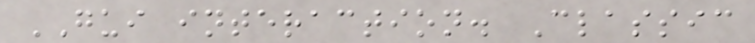GUI interaction. Classic
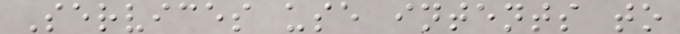Services use intents to
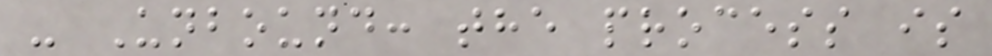- Unbound: the process is
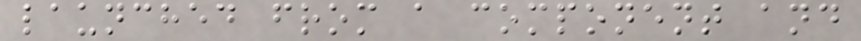launched from a component and
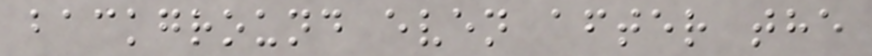background even after the
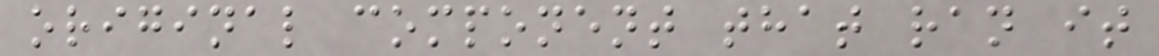original component that ran it
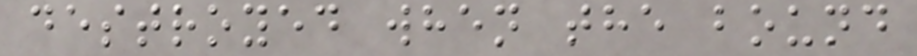destroyed when the bound
